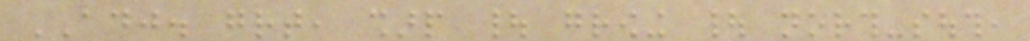ADJ. great, sharp | growing | north-south,
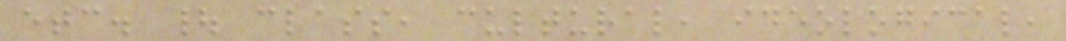etc. | class, cultural, ideological,
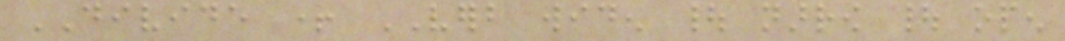DIVIDE + VERB widen | narrow | open
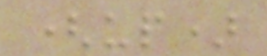(up)
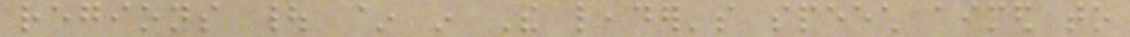regions | ~ in The leader's speech aimed to
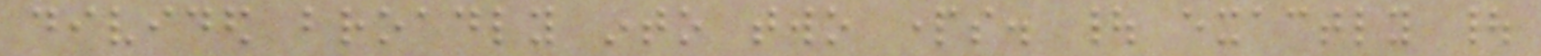divided broadly into two parts. | exactly |
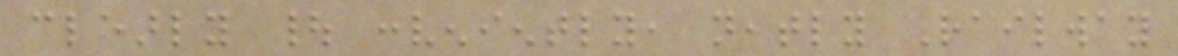clearly | conveniently, neatly Railway
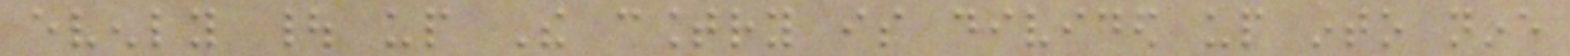evenly | up The country is divided up into nine
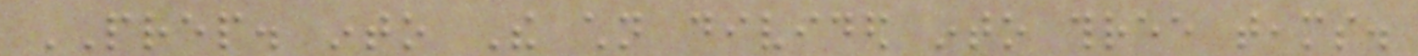PREP. into The children divided into three teams.
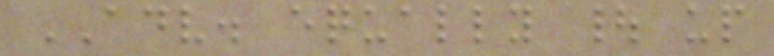ADV. equally | up
